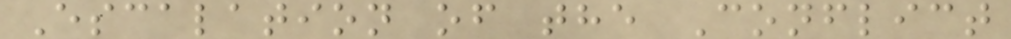Escalation of the Conflict
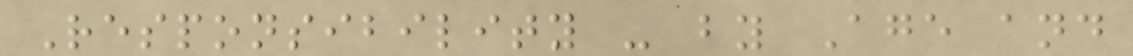Responsibility - by Age and
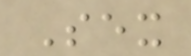Sex
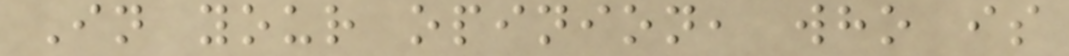In your opinion, who is
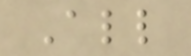All
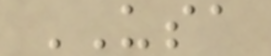USA
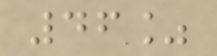46%
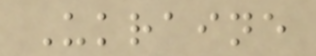Ukraine
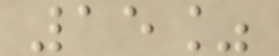15%
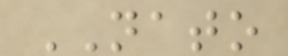NATO
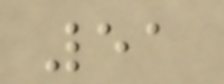51
